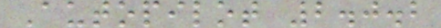Autopilot 2.0.2
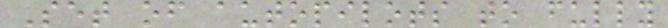Set of autopilots to fully
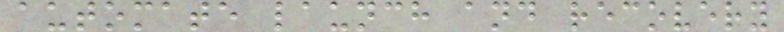automate launch and recovery
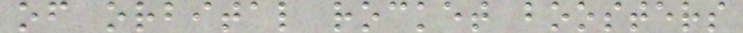of orbital rocket boosters
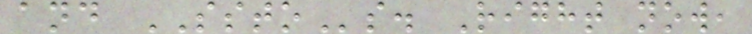and SSTOs. Right now,
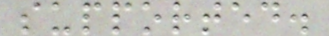supported.
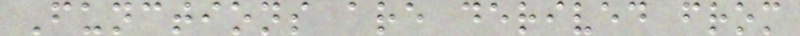Functions are derived from
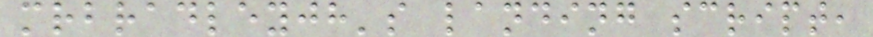mrbradleyjh's landing script,
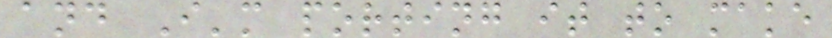and I'm porting it to make
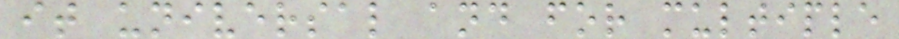it universal and for multiple
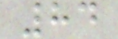84
